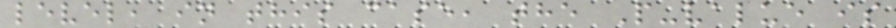level, in this case, the P-value is
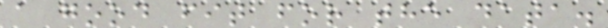a good fit for the data.
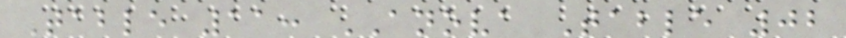Table 11: ANOVA Table 02
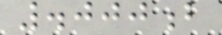.000b
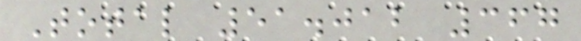Total 51.012 367
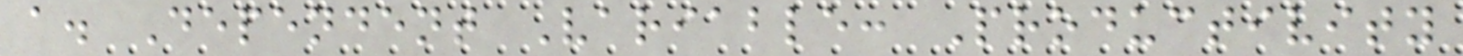a. Dependent Variable: Productivity
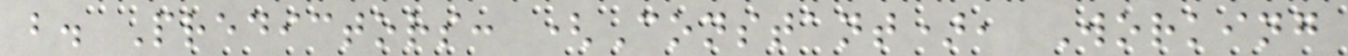b. Predictors: (Constant), Working
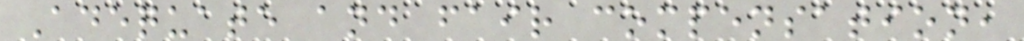Adequate and fair compensation,
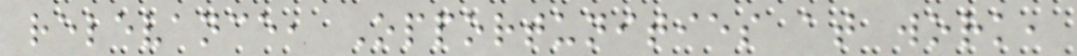relevance, Opportunities at work,
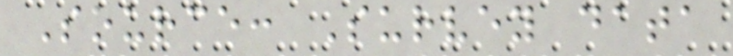Source: Survey data
